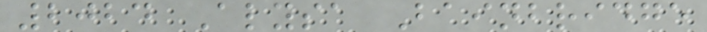2024 Alysa Bainbridge
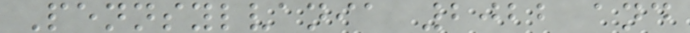Pennsylvania 2022 and
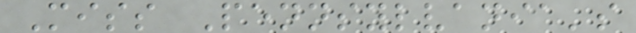Miss Pennsylvania's
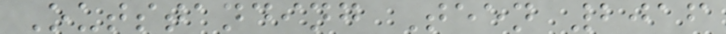Outstanding Teen 2016
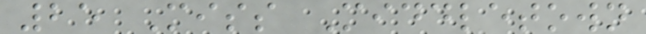25 Miss Middletown
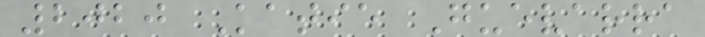2020 Katie Guevarra
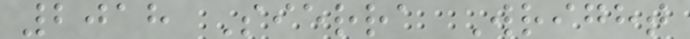2018 Sierra Wright
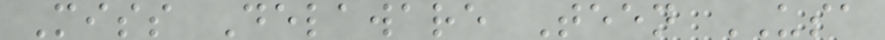Miss Delaware Teen USA
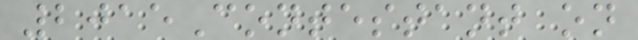2015Contestant on
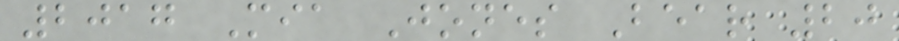2017 Mia Jones Bear 20
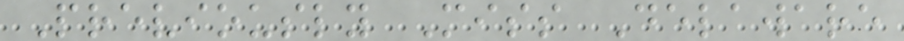Previously Miss Delaware
